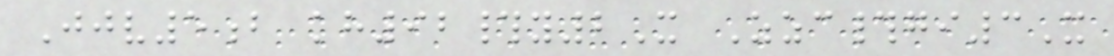Jjv5b kh92#y2X Zzc#gi3X
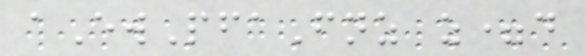aEwPfaFnz z=d
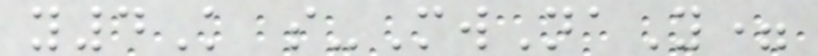y4K s-MwNaY=
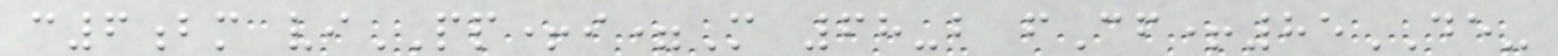c6bm viPP+i=M 68-b fCf+85DE-
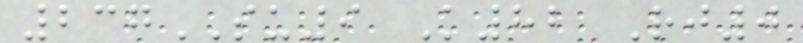237SU9 K82 Rj0
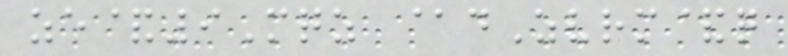ze&9Mqz @dZvrm&q
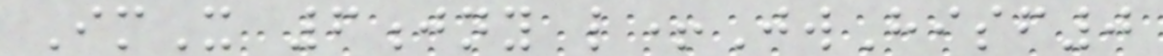ImX 6jny l+JwHisf0
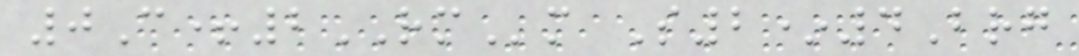0C+2RMm S2*4Brg
